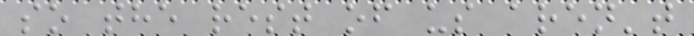so the rest of us aren't
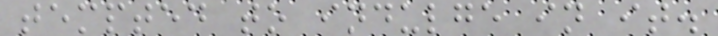tempted to indulge in it.
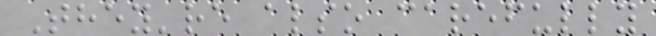They're also carefully
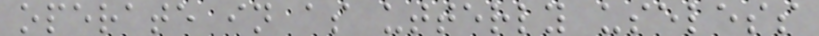operate in as utterly useless
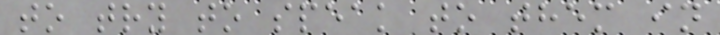to try to speak to them in
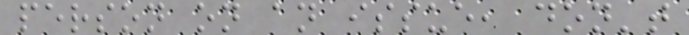person on an issue, don't
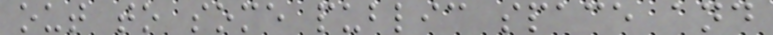out to some public space and
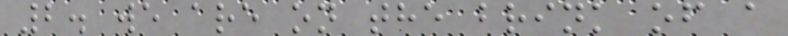2. we are on the brink of a
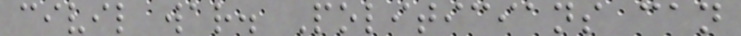civil war. Politicians can
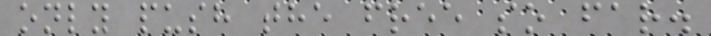only push the free so far.
